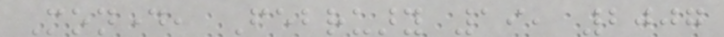Monday, February 19, 2007
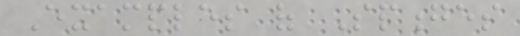Examples of Sponges
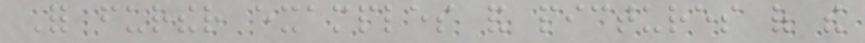For further examples and pictures of the
